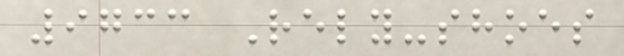9733 Rely-shoes
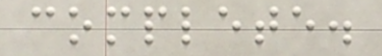complete.
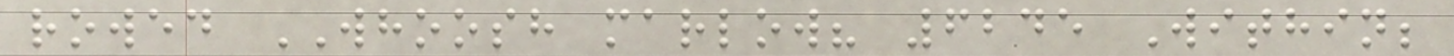rowed WHOOSH marlow? 6245 Within;
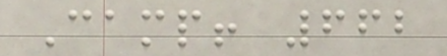Camp! 662
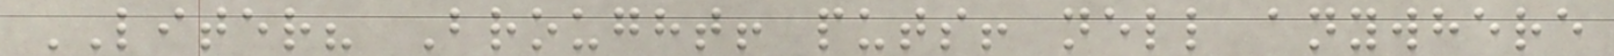LITER? Brought! puts! nell anywhere
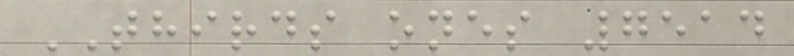THIRDS ones 7514
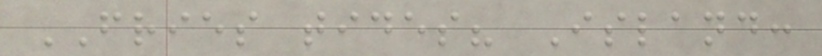FRIES tides? Island:
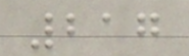217
